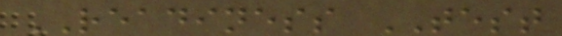READINESS TEST
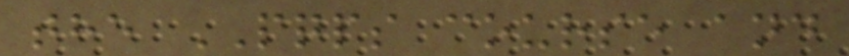the PQPS course and
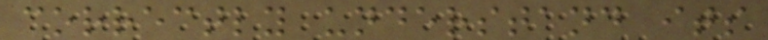correctly understand its
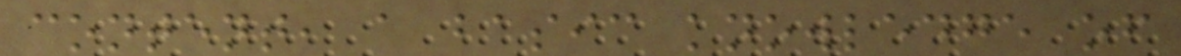content, a basic knowledge of
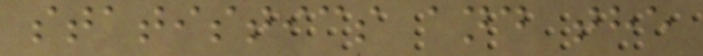statistics and the
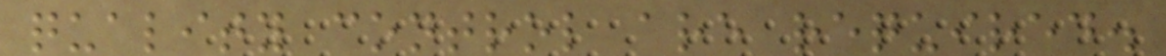quality control are required.
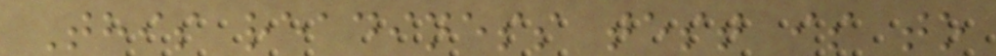This readiness test is to
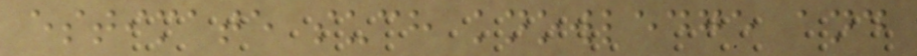estimate such knowledge and
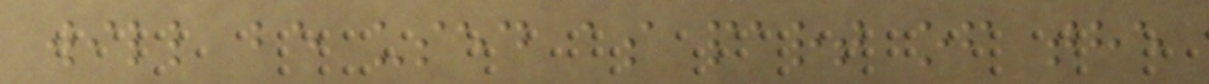will be used as part of the
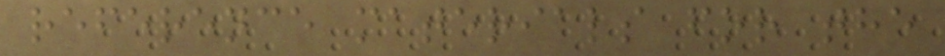reference materials for the
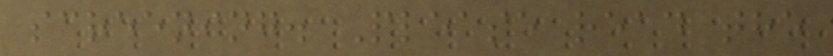screening. Please read the
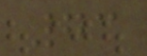73
